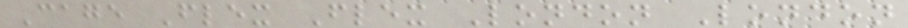Cage Flex Flex London London
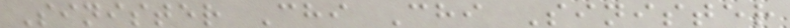Sinister Chi Chi Sinister
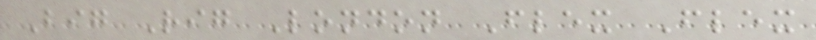Big Rig London Flex Flex
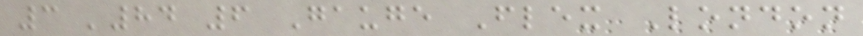3 '84 6 Gauge Flex London
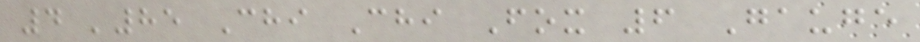4 '85 Chi Chi Fox 6 Gauge
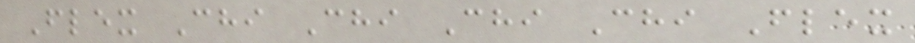Flex Chi Chi Chi Chi Flex
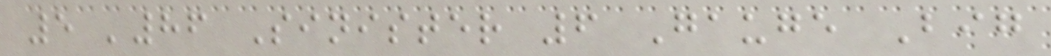5 '86 Sinister 6 Gauge Big
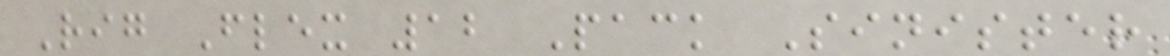Rig Flex 12 Pack Sinister
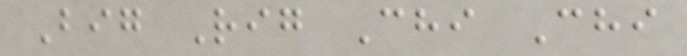Big Rig Chi Chi
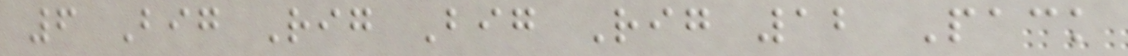6 Big Rig Big Rig 12 Pack
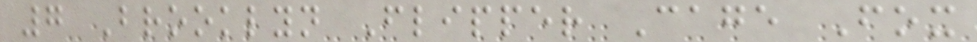7 Brooklyn Flipper Cage Fox
